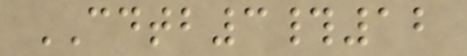CDTB3#12
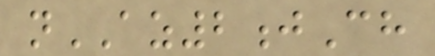nAZ2jCh
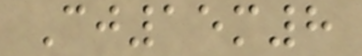Cj15m8
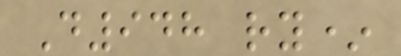D948 ry*
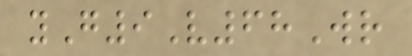yG9V68Wr
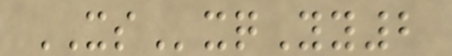XSxqYy2
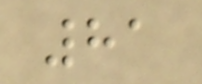81
